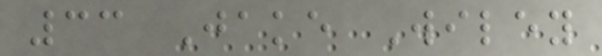33 Jake Wiley
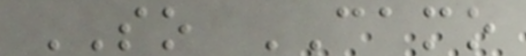SO CAMO
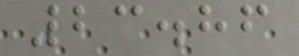23.86
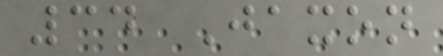34 Jaxon
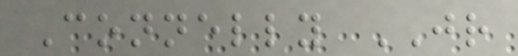Connelly JR
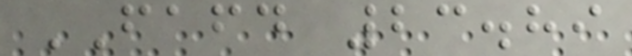FAFD 23.89
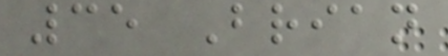35 Brian
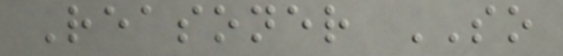Reasoner SO
